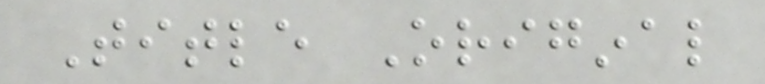Title Original
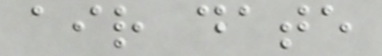air date
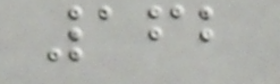162
